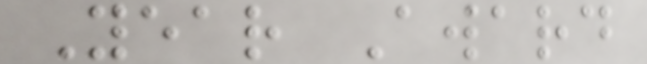Year Award
